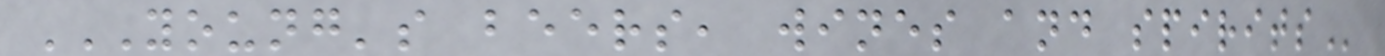YOUNG'S BEERS, WINES AND SPIRITS
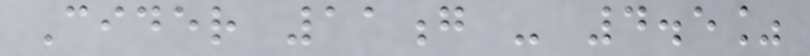Cider 11g - 4.5%
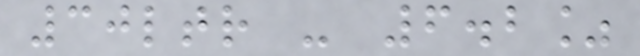30ltr - 6.2%
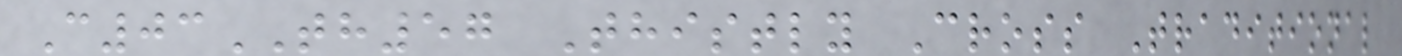C03TH57 Thistly Cross Traditional
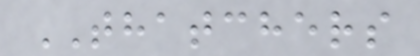THATCHERS
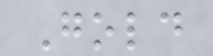Gold
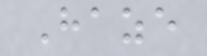Haze
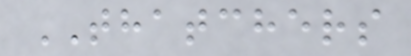THATCHERS
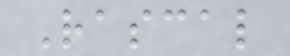Rascal
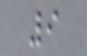9
